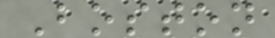Boston
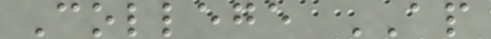College AP
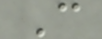C
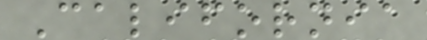California
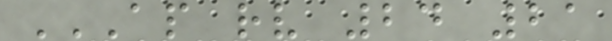AP RV 24 21
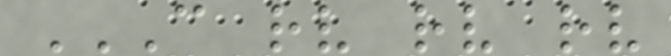C RV RV RV
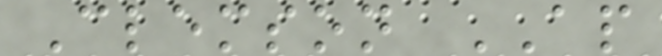Clemson AP
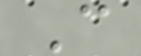C
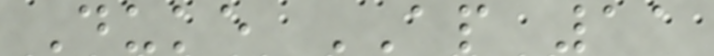Duke AP 11
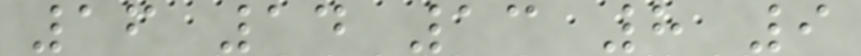16 14 13 8 9
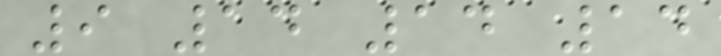9 14 14 14
